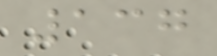137
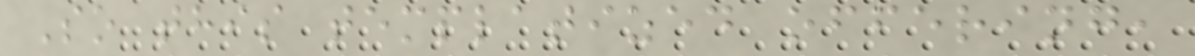So this templatized offering,
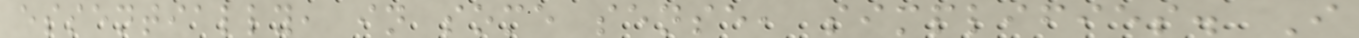essentially, in some sense, simplifies. I
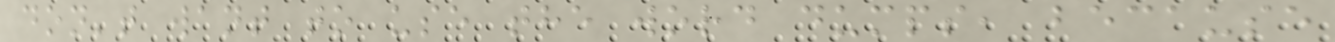don't want to use the word dumps, because
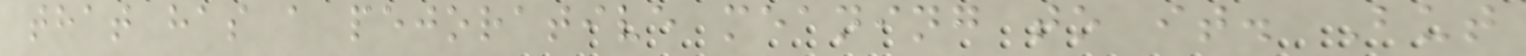that has a pejorative meaning to it. But
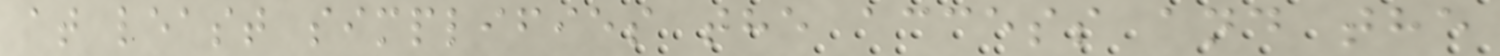at least simplifies the access and the
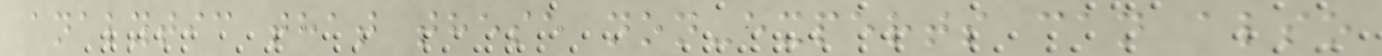analytic that these non-experts can also
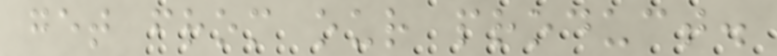get from our product.
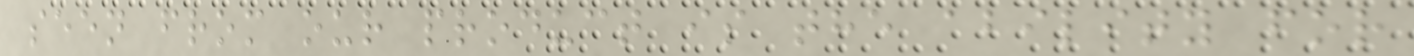seen from our product is the ability for
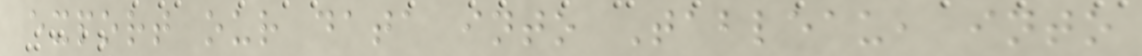export our data into Tableau, into
